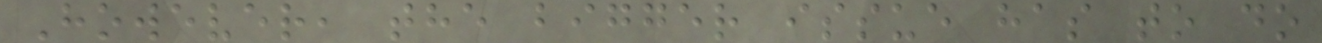However, the bigger issue has to do
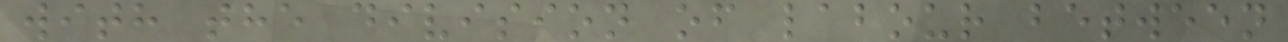with the division of labour between
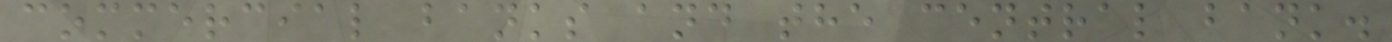commercial banks and the central bank.
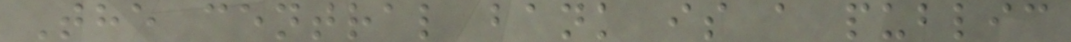The central bank is a public
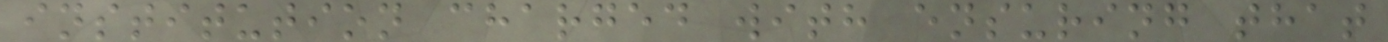institution charged with ensuring that
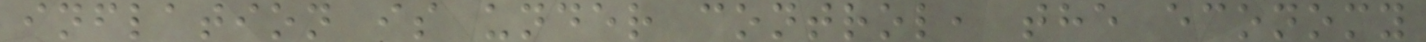inflation is under control, the economy
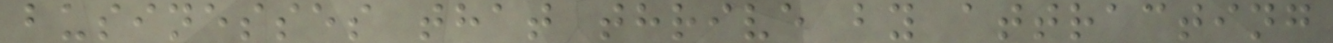businesses that thrive by attracting
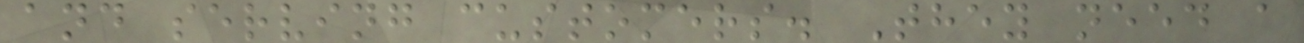and serving customers. They need a
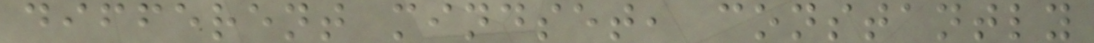different mindset, constantly
